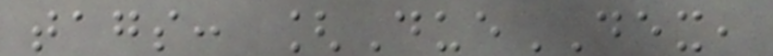tags: [DueDEX,
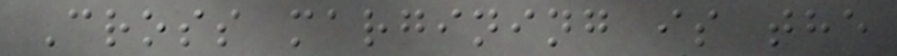Cross margining is the
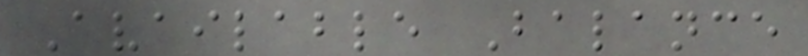Available Balance
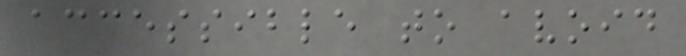accessible to avoid
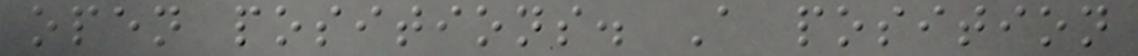open positions. A position
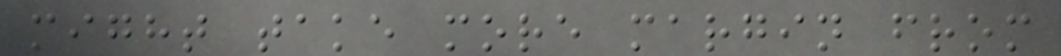might take more margin from
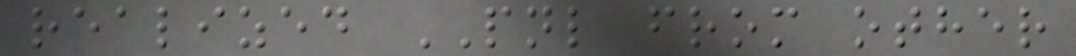realized PNL from other
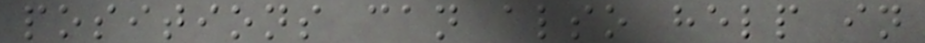positions can also help in
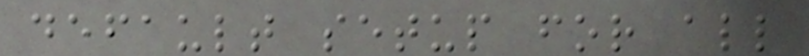default setup for all
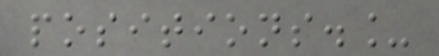positions._
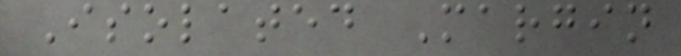Isolated Margin
